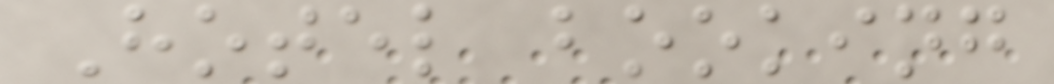Hotel booking
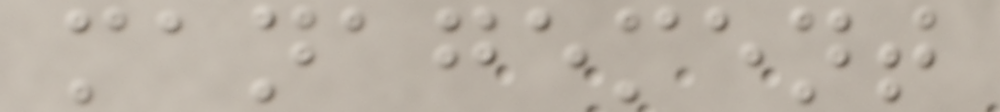management
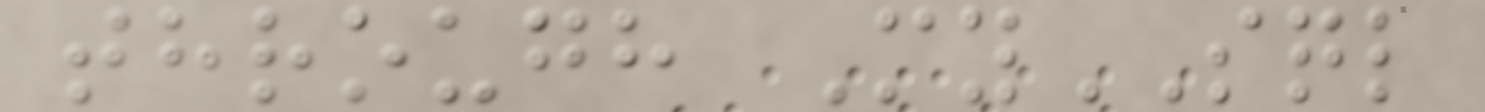through MySQL
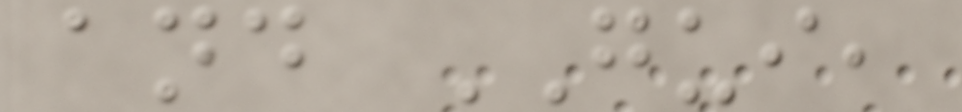and GUI,
